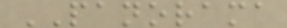PANORAMA
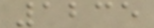1235
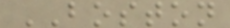BOSTON
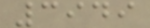3949
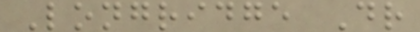Longridge Dr
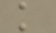k
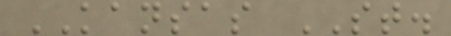KANSAS ST.
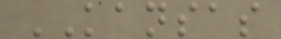KANSAS
